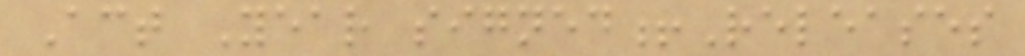Act Year signed!Releases
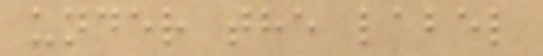under the label
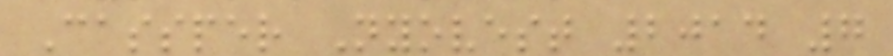Cassper Nyovest 2014 7
